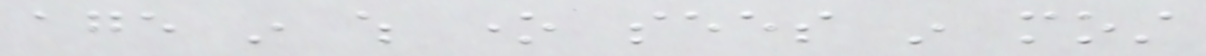age in which one sees in most
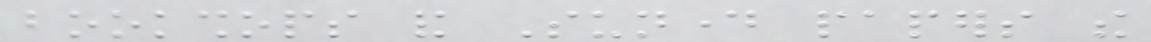bookshops and Sunday papers the
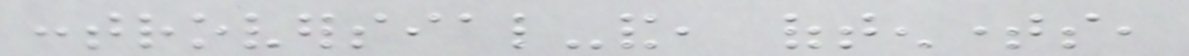controversial-and, oftentimes,
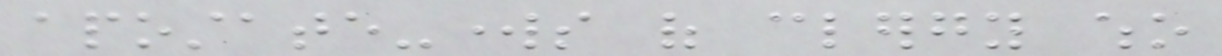apostate-works of clergy who
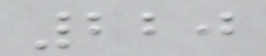220
